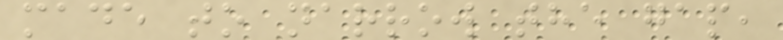made to narrow the gap,
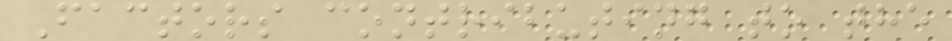Factors contributing to the
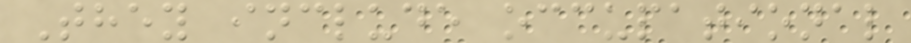They include occupational
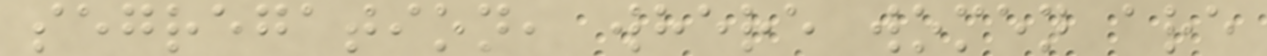segregation, where women are
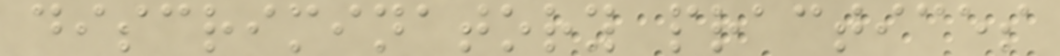discriminatory practices
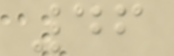46
